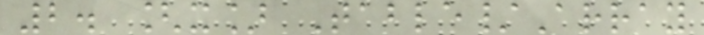2. [x] Table/Array
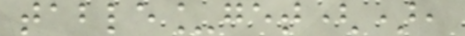table_get(),
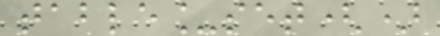table_set()
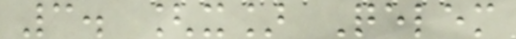3. [x] Qelem
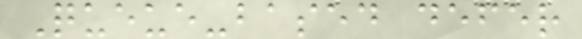Queue-based defer
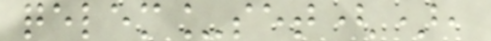qelem_set(),
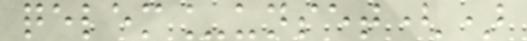qelem_unset()
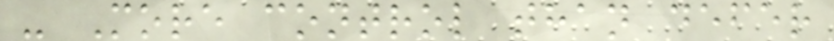- More control than defer
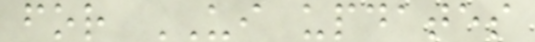for UI updates
